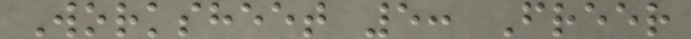Worksheet 5: Freer
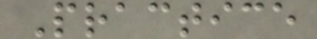Practice
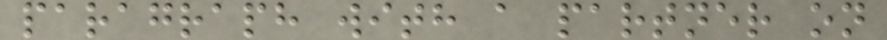paragraph with a partner on
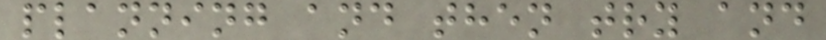planning and then try and
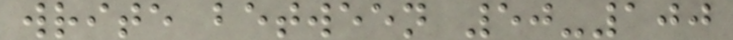write between 50-100
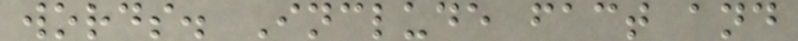words. Include fact and
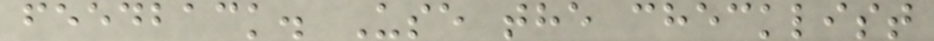feedback. Use the checklist
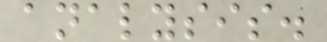analysis.
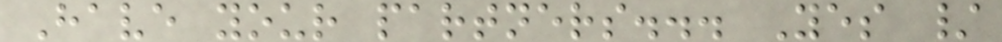Have your partners... Yes /
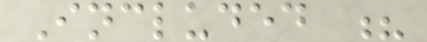Included ?
